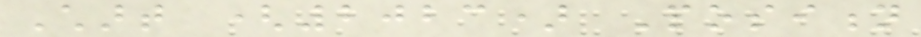Chart (2023) Position
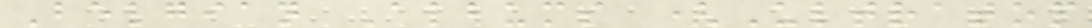Belgian Albums (Ultratop
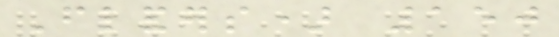Flanders) 150
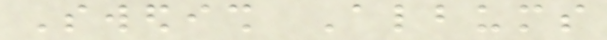Swedish Albums
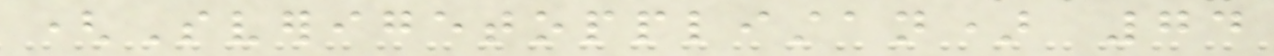(Sverigetopplistan) 74
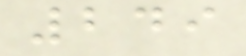249
